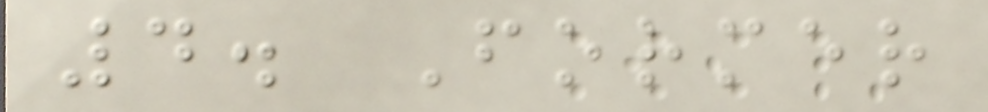4. Former
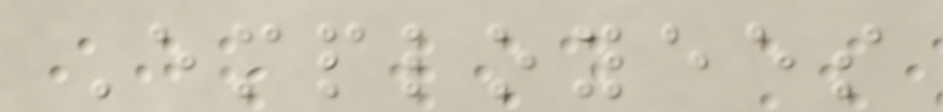Employees
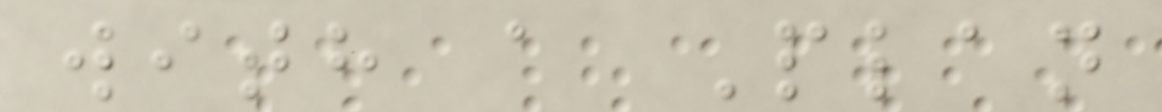with a Plan
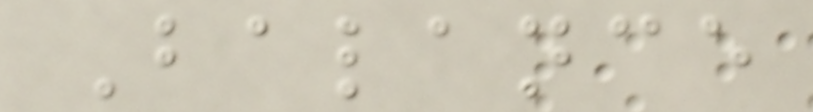Balance
